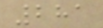281
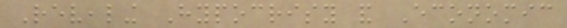Revealing Hypocrisy and Economic
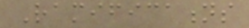Ramifications
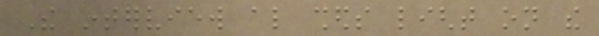The interview also sheds light on the
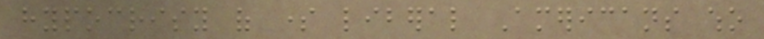hypocrisy of some liberal Americans who
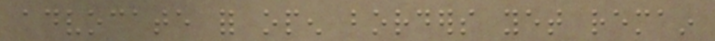advocate for open borders yet remain
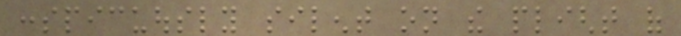conspicuously silent on the plight of
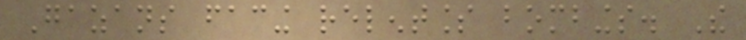Gazans facing relentless bombings. The
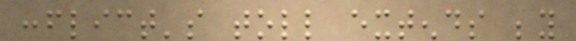conflict's toll extends beyond
